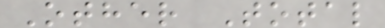Other Total
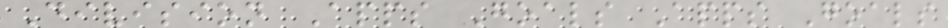Division Apps Goals Apps Goals
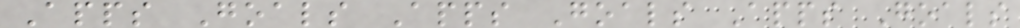Apps Goals Apps Goals Apps Goals
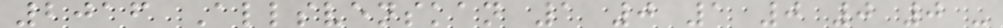2016 Allsvenskan 1 0 1 0 0 0 -
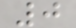0
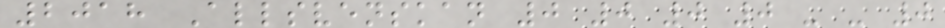2018 Allsvenskan 0 0 0 0 - - 0
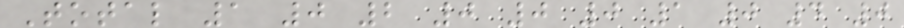Total 1 0 2 0 0 0 1 0 4 0
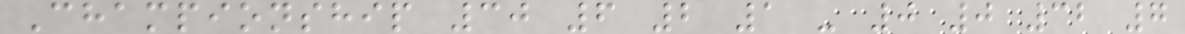Championship 30 6 2 1 - 0 0 32 7
